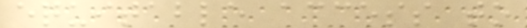equitable access to
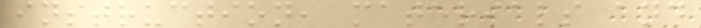instruction, materials and
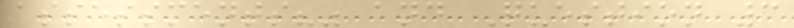assessments?" and Question 3
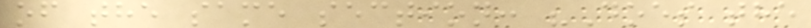of the same section: "Does the
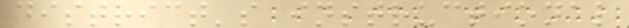district's instructional
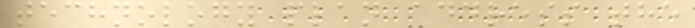technology plan address the
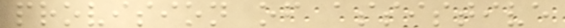provision of assistive
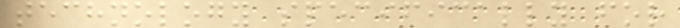technology specifically for
